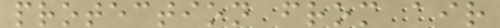protection from air
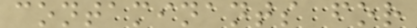contaminants for
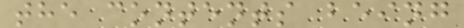the contents being
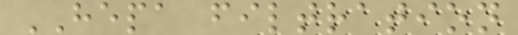HEPA filtration
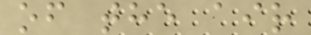of the air
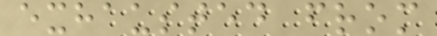exhausted from
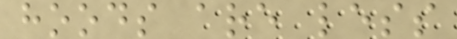hoods are less
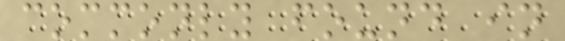commonly found in
